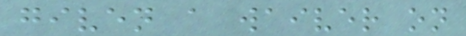given a waiver on
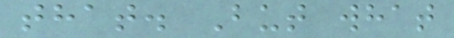that. But what
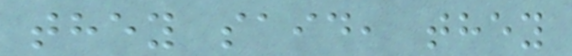they said, they
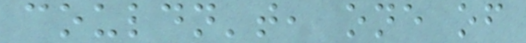couldn't, one of
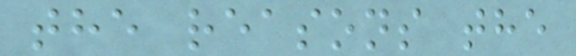the reasons the
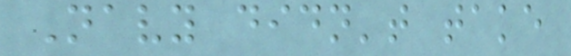Navy didn't take
